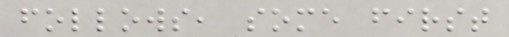follows, some first
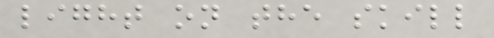light on the skill
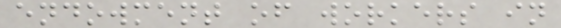endowment of workers in
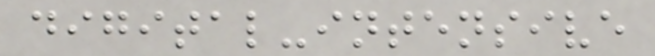digital-intensive
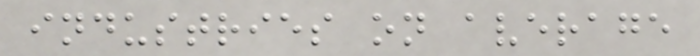industries on average
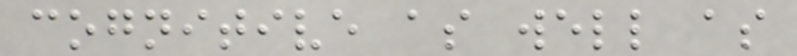cognitive as well as
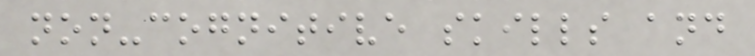non-cognitive skills and
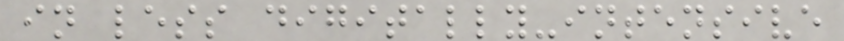in less digitally-intensive
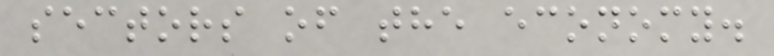sectors of the economy.
